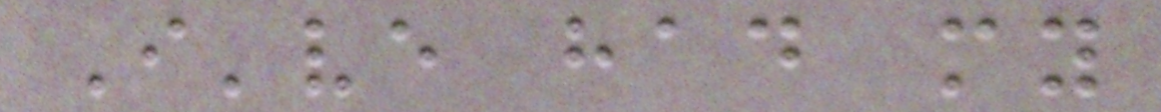I've had my
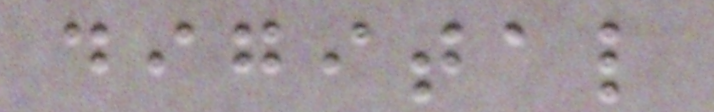digital
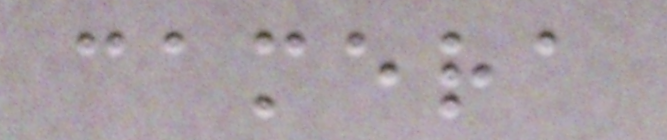camera
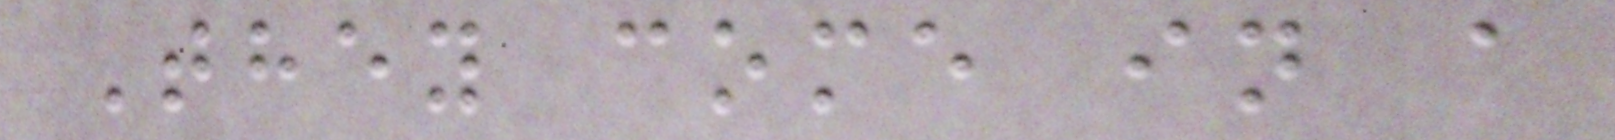They come in a
